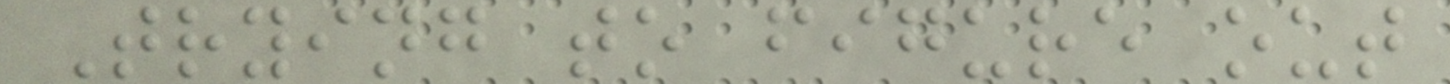Trying to figure out
